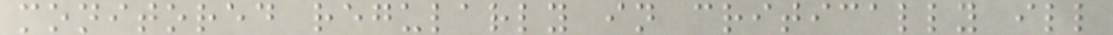monitored regularly in critically ill
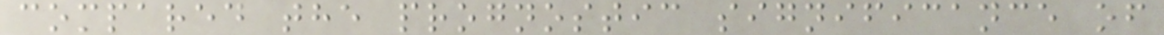compared the prognostic significance of
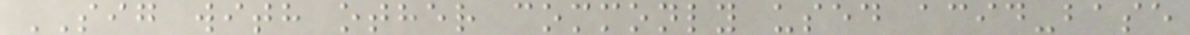SIG with other commonly used acid-base
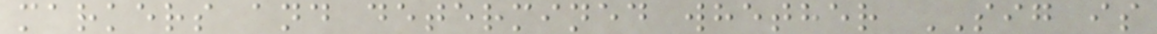markers and determined whether SIG is
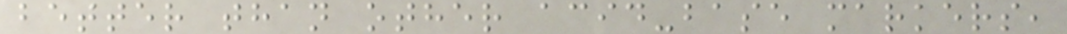better than other acid-base markers,
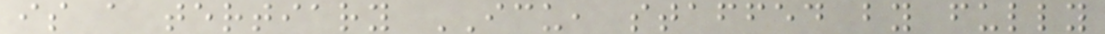is a tertiary ICU, staffed by fully
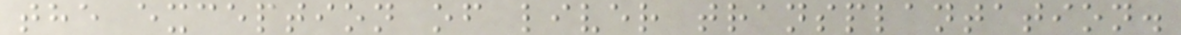the exception of liver transplantation.
